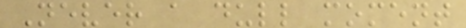Never a dull moment
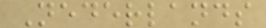Nederlands
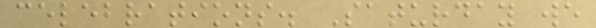celebrations. Saturday we
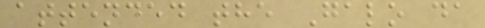attended the Galo da
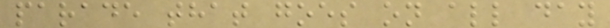parade that goes on all day
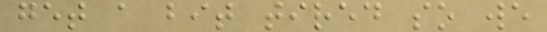get a bit tired so we
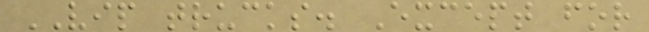VIP trucks. Except for
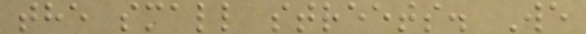the small streets. We
